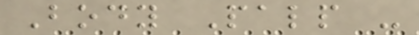Body Palp -
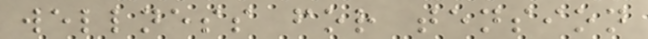wellness for tension
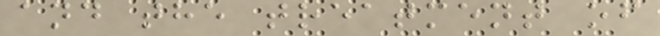and the treatment of
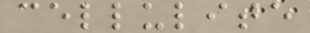cellulite
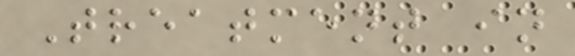Treatment in
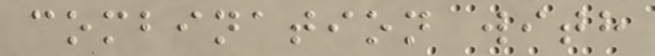combination with
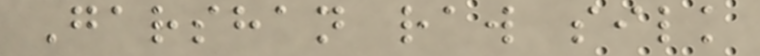Garshan raw silk
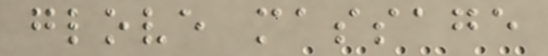glove massage
